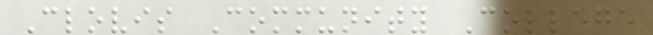Clovis Community College
